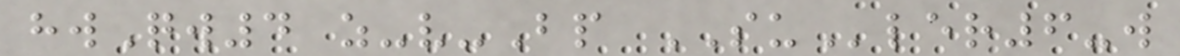hwQw4 z-v-Bp SUler6-w
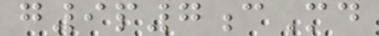g9p7cMd
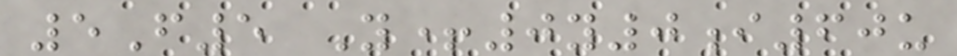5F5 Y+0y0i60u
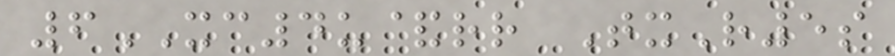6XC4u&rr TxR5s
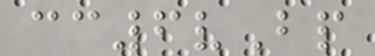cc6vBp
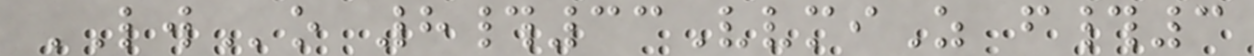LWo 8#33VvmiZ f#3
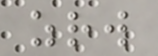zrw
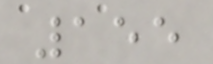155
